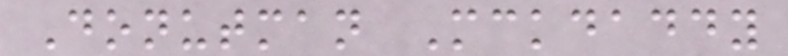Donutman Mckdaddy
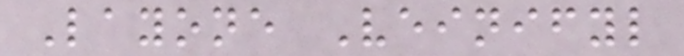Layone Veinifyl
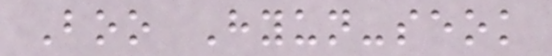Boo Hyun-seok
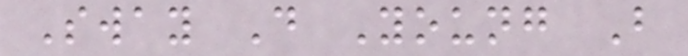Sway D Young B
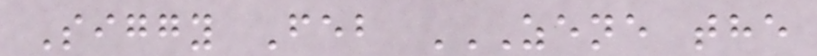Siggy Feb ZENE THE
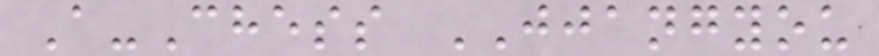A-Chess JJANGYOU
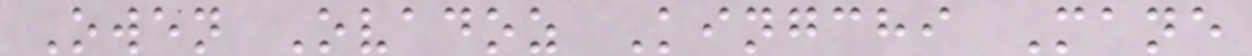Owen Ovadoz Kingchi Mane
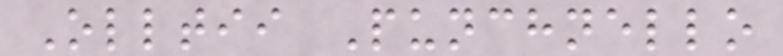Olltii Punchnello
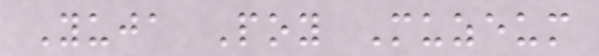Yuja Poy Muzeum
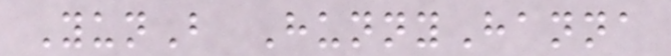YunB HunnyHanna
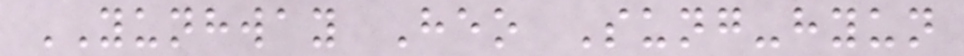YUNHWAY Heo Sung-hyun
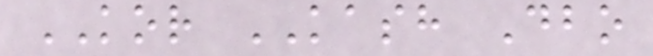KOR KASH Dbo
